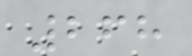268
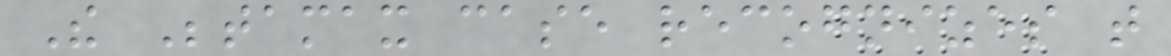The Betamax case recognizes that
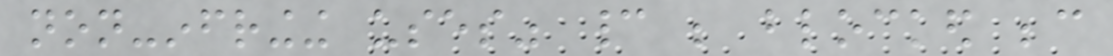non-infringing uses" cannot be blocked because
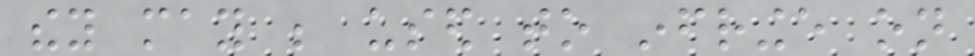they may be used to infringe on
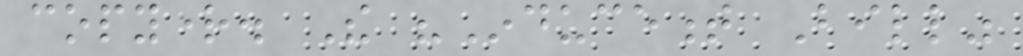copyright. The "Inducement Bill"
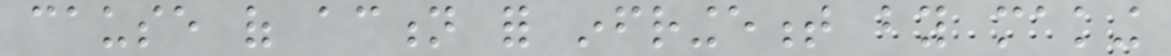cause of action for infringement by making
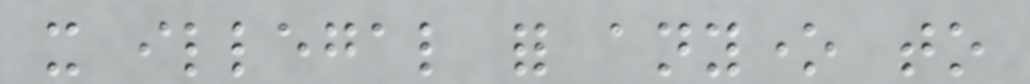it illegal for anyone to
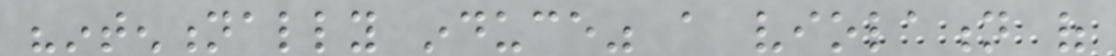"intentionally induce" a violation of
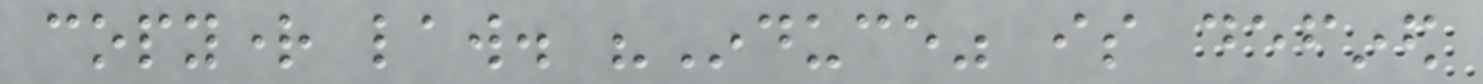copyright law. "Induce" is defined
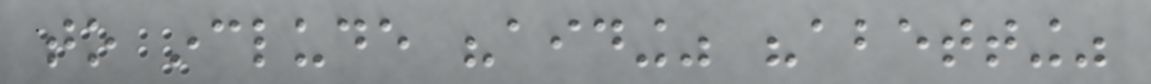to include "aiding" "abetting"
